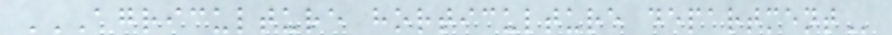AGRICULTURE HORTICULTURE DEPARTMENT
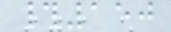#150
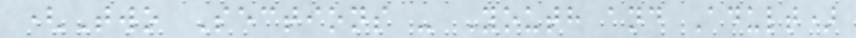(Two Sections - Youth and Adult)
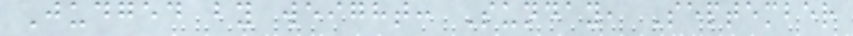Judged by weight: Sunday, September
